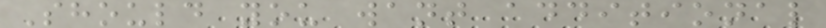Should you want additional
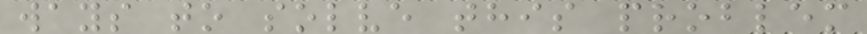ways to solve this problem
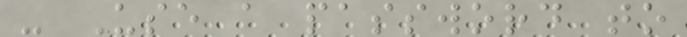- Use a password to
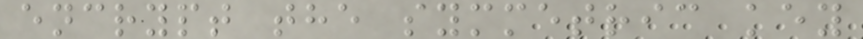encrypt the symmetric key
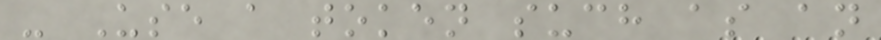- Use a token such as an
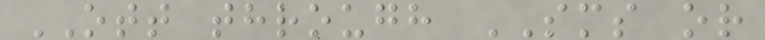OTT through SMS or
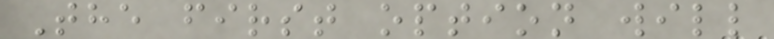The first option will
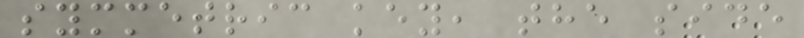symmetric key, the side
